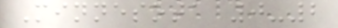Minnesota 0-2
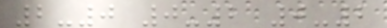2-0 0-2 0-2
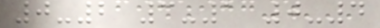0-2 3-1 0-4
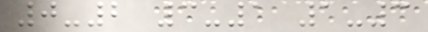0-2 3-1 1-3
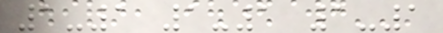1-1 1-1 1-1
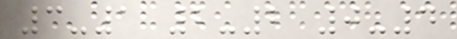3-1 2-2 0-4
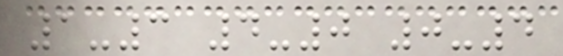1-3 4-0 0-4
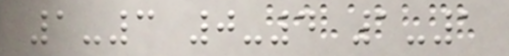1-3 0-4 1-1
